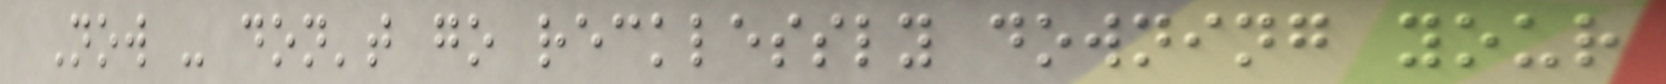Now - don't go recklessly downing your
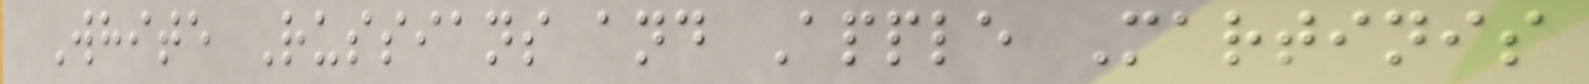White Russians and Apple Martinis
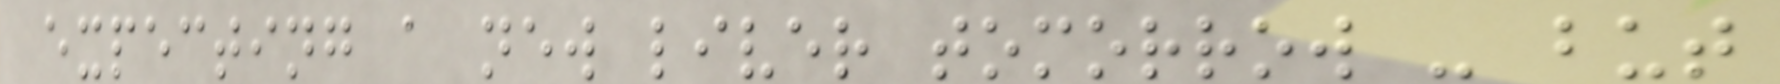expecting a new liver tomorrow - but
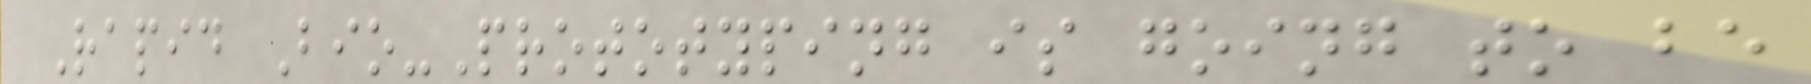Rapid Bio-Prototyping is going to be
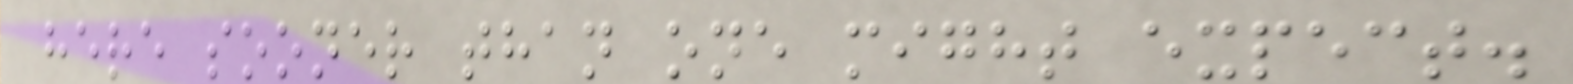here sooner than one might expect.
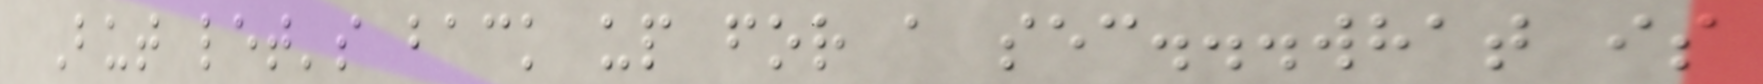But let's back up for a sec...what is
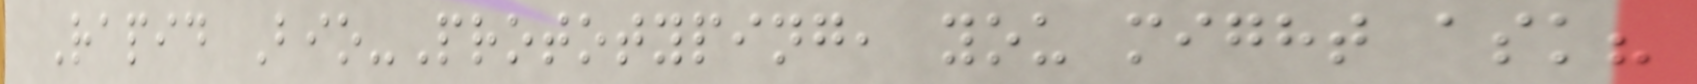Rapid Bio-Prototyping, you might ask?
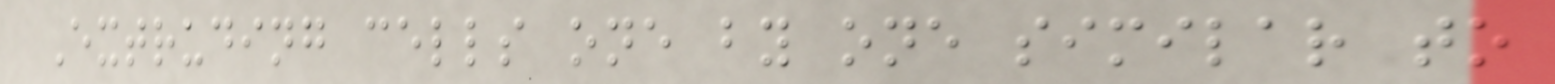Extruding cells one by one similar to
